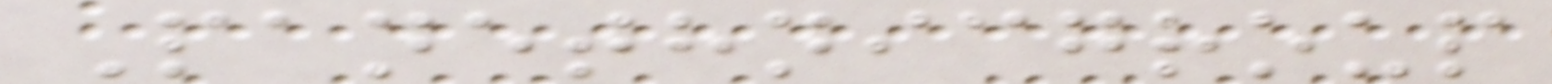Panethnicgroup
